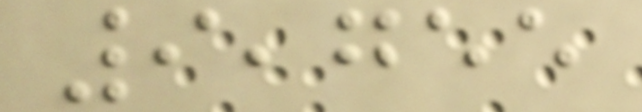9,755
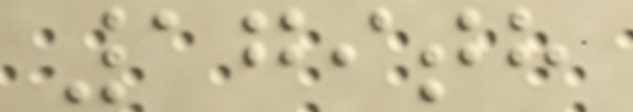179th
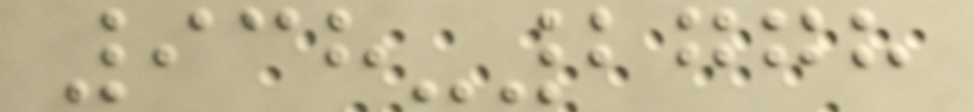938-2778
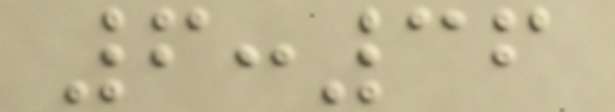6:36
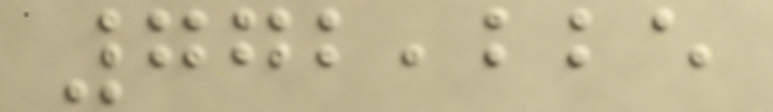772,225
